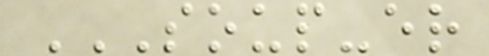SOUP-ER
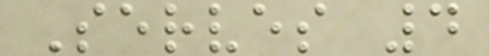Serves 4
